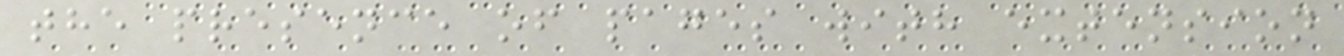the presence of pages with extension
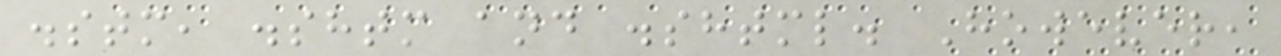.stm, .shtm and .shtml. However,
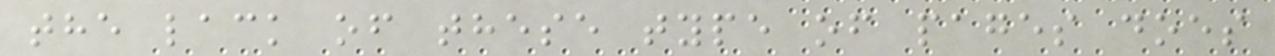the lack of these type of pages does
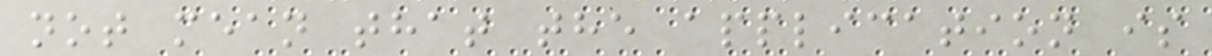not mean that the application is
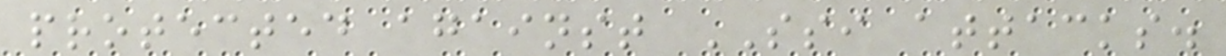protected against SSI attacks.
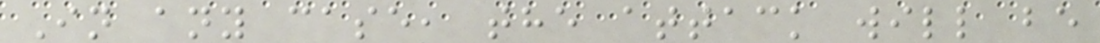In any case, the attack will be
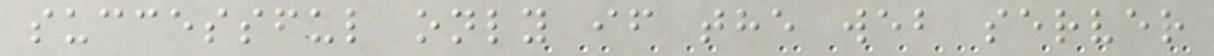successful only if the web server
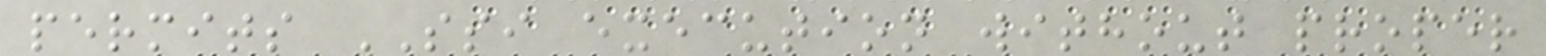permits SSI execution without proper
